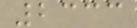2333
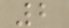2
